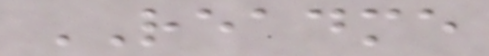README
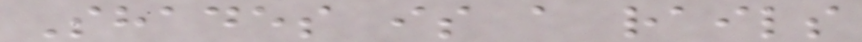Shades is a rails
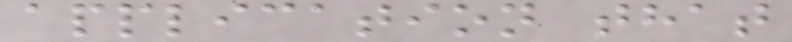application that
